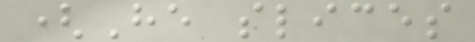(He slices
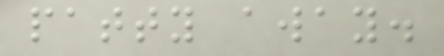patty away.
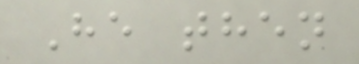He then
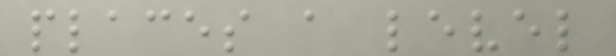places a level
